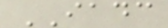IADC
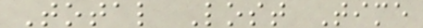Total Lost Time
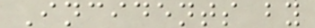Incidents by
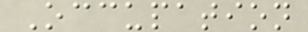Occupation
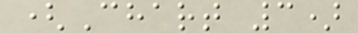(Chart 3)
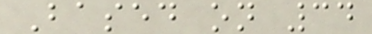Based on 34
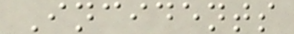Incidents
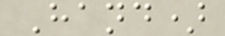Hand)
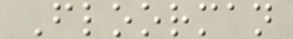Floorman
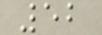52
